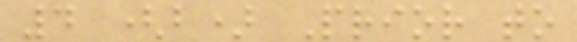4 (b) Prior to
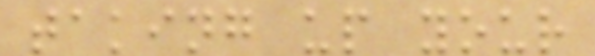taking up your
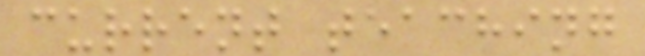current teaching
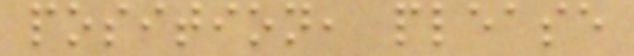position, please
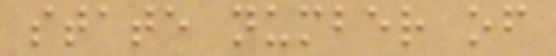state number of
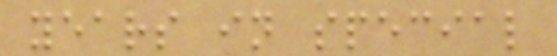years in special
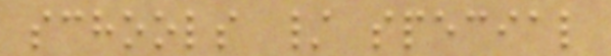schools / special
